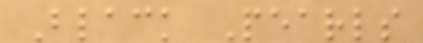Black Pearls
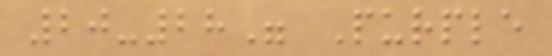20-28" Purple
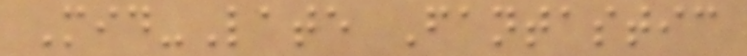Mid-Late Fantastic
